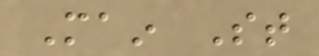Main St
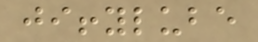jiffylube
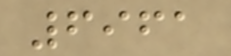6961
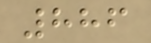886
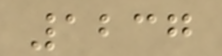1237
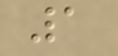1
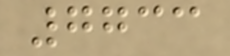7733
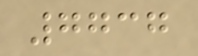7737
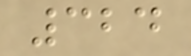324
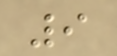9
